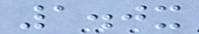1.0x
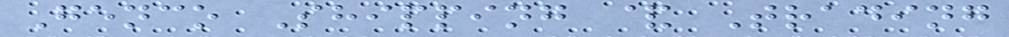Genco Shipping & Trading
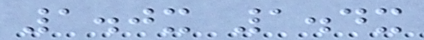1.0x 1.4x
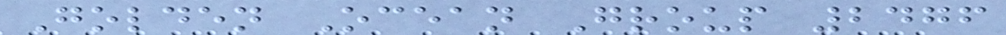Golden Ocean Group 2476
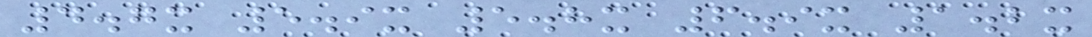4.7x 5.9x 5.8x 6.9x 1.2x
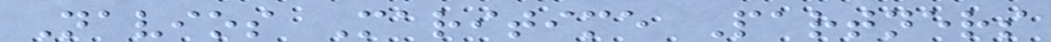Navios Maritime Partners
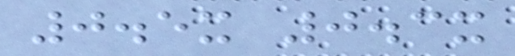0.5x 0.3x
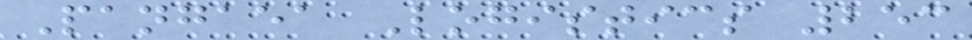Pangaea Logistics 253
